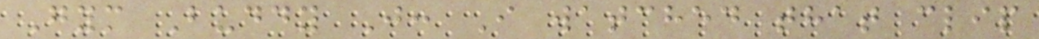Gym Buddy J: I watched that clip
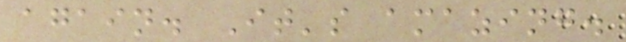again. It's amazing.
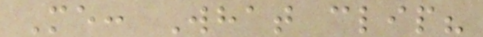Me: What clip?
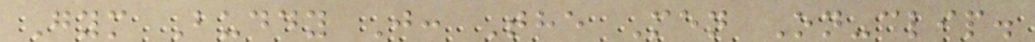Gym Buddy J: The Men On-clip.
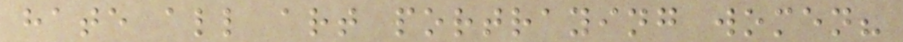hate all art portraying women?
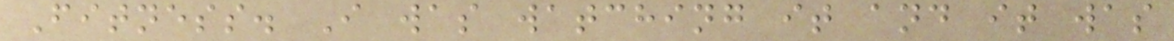Fitness. I was watching it and it was
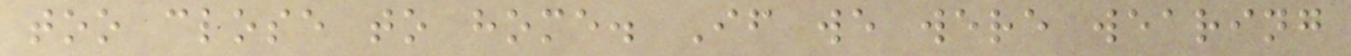too close to home. If we were wearing
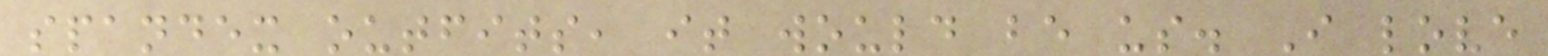spandex outfits, it would be us. I love
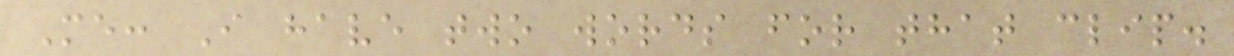Me: I have two words for that clip.
